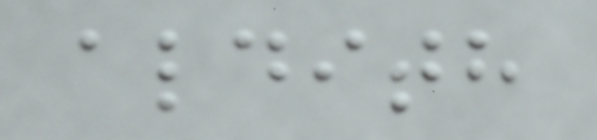aldith
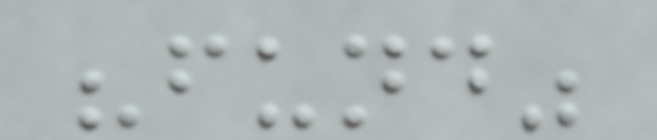"fund"
